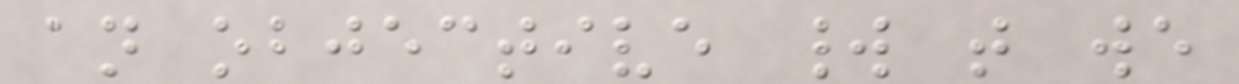an objective world that we
